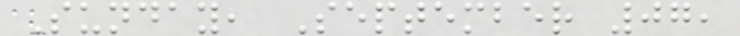Sunday, September 07,
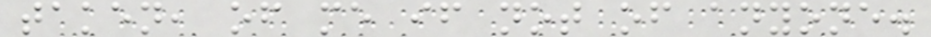taken, of me if not of anyone.
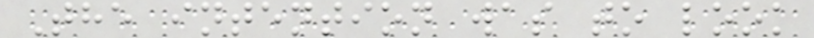The intention was to look
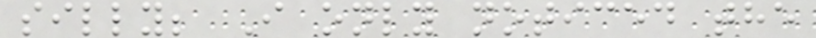silly; I only noticed the
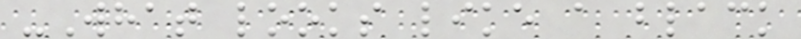-What looks like a black
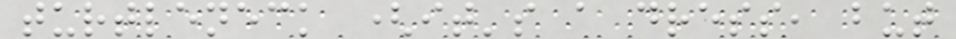turtleneck (it's a dress, but
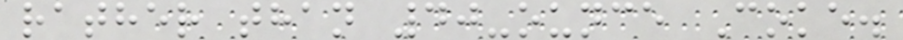rather than 40-ounce Coke.
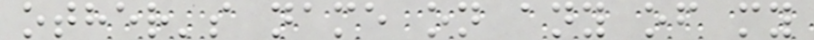other's name on any of my
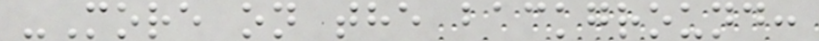-More on the background:
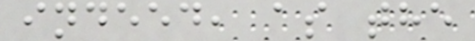indeed, as the
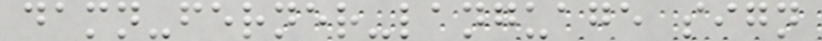damn-ferner-language sign
